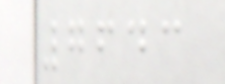7643
